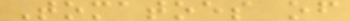Tomatoes of
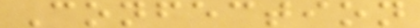Confection
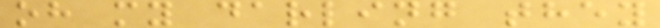oh my darling they
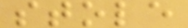stole
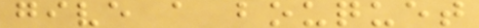give a bouquet
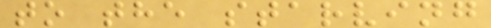to the starving
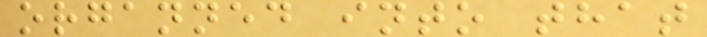organned into that
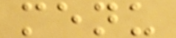menu
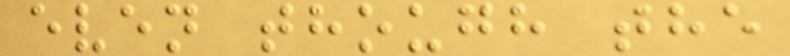even though the
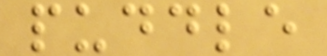puddle
